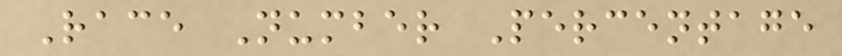Race Number Percentage
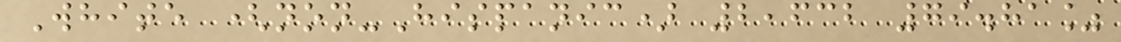White (non-Hispanic) 2,632 79.81%
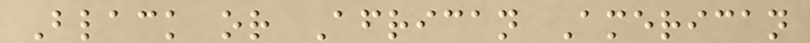Black or African American
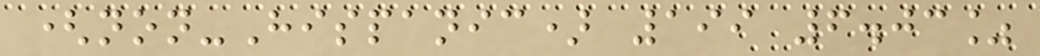(non-Hispanic) 199 6.03%
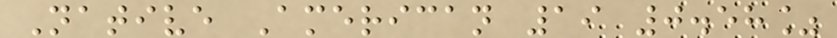Native American 19 0.58%
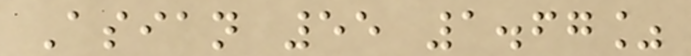Asian 55 1.67%
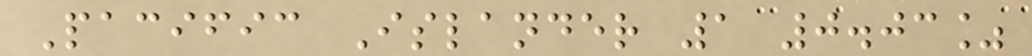Pacific Islander 1 0.03%
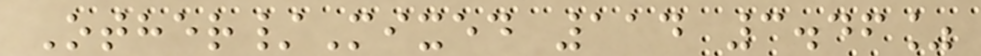Other/Mixed 114 3.46%
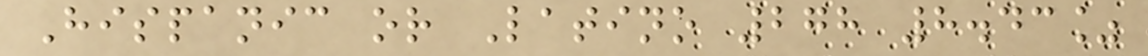Hispanic or Latino 278 8.43%
